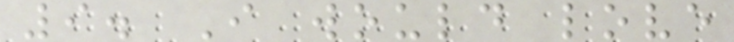9. I would love
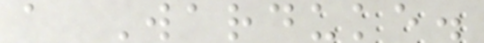a Warduke.
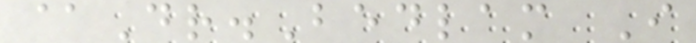@Dr.Bedlam I
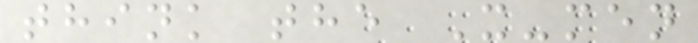think the X-men
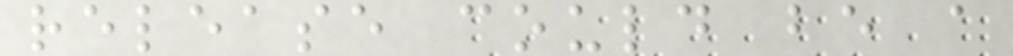release could be a
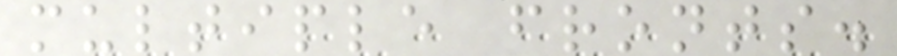multiple fronts.
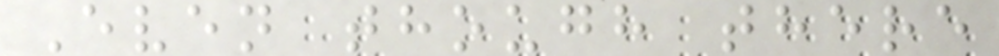Even though there
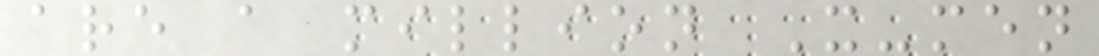are a million X-men
